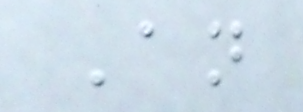An
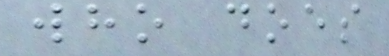who does
